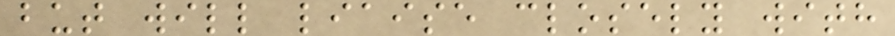but will liaise closely with
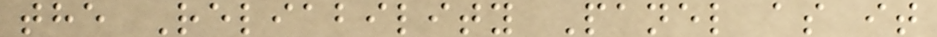the Reliability Panel as it
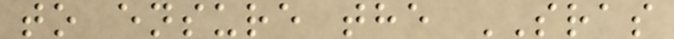to ensure the SRAS
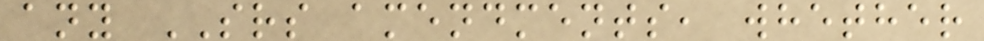any SRS amendments, whether
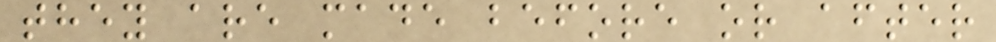they are made before or after
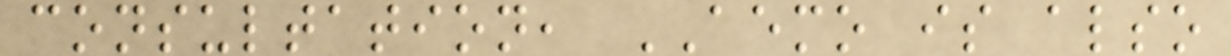consultation, AEMO is also
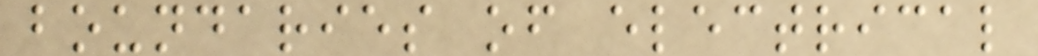boundaries of electrical
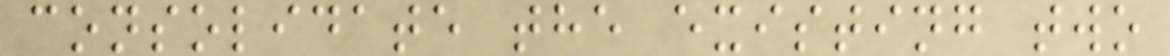consolidate the existing two
